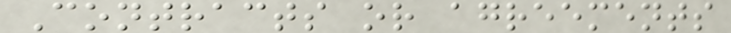Contracts or agreements
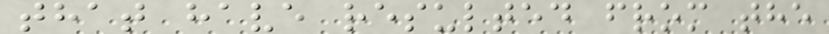that have resulted from the
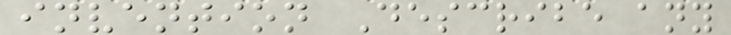invention Describe any
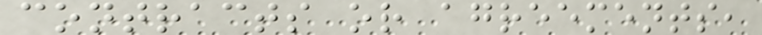contracts or agreements,
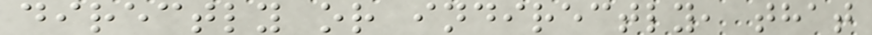directly or indirectly, that
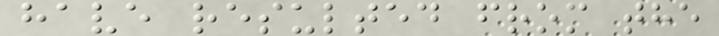have resulted from the
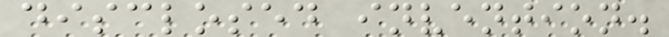disclosed invention.
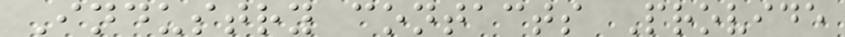Industry contacts Provide
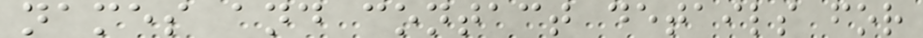names and contact details for
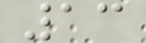13
